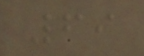69
